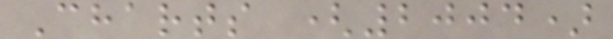Charts (2004)
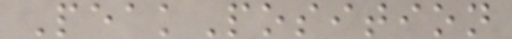PeakPosition
